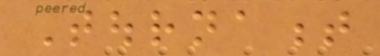Tournament
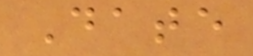Date
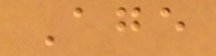Age
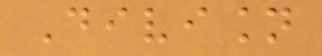Division
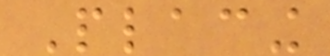Placing
